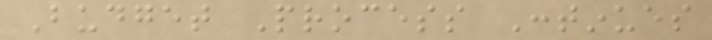Budget Process Continues
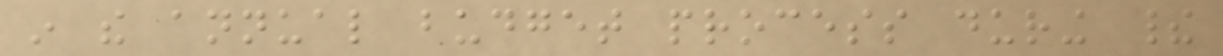in the annual budget process during their
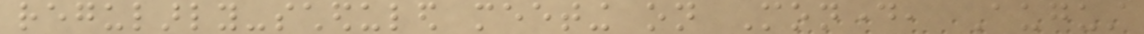regularly-scheduled meeting on Monday, August
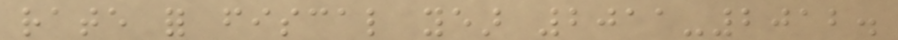rate for fiscal year 2011-2012.
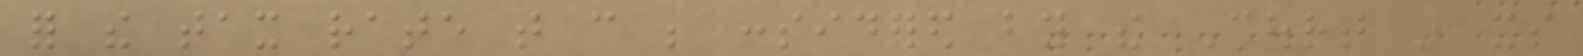for the tax rate that can be considered by the Court in its
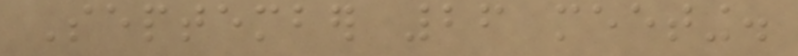September 26 meeting.
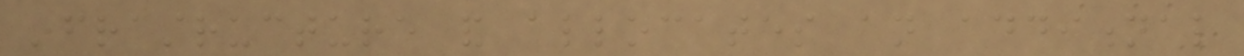infrastructure and allocates an additional
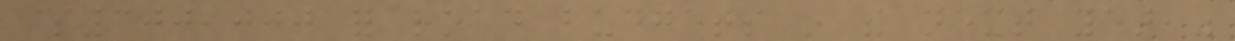$300,000 for road budgets in the next year,"
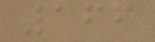166
